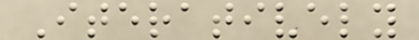Iteratively
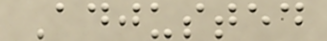Adjusted
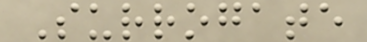Surrogate
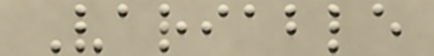Variable
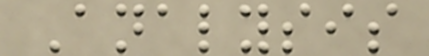Analysis
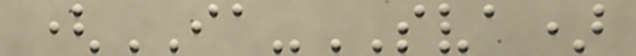(IA-SVA)
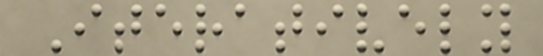Iteratively
